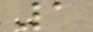1
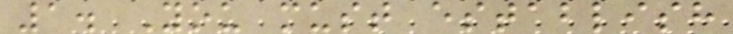1. You must establish
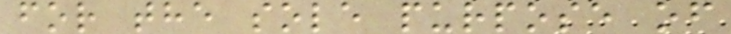for the sole purpose of
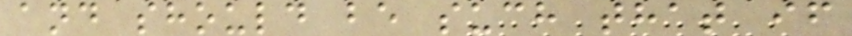and should be such that if
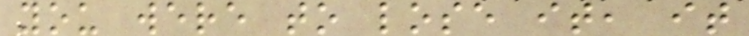you were to lose it, it
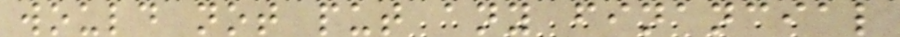would not put any financial
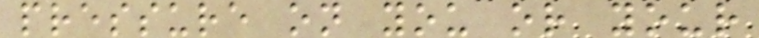pressure on you or your
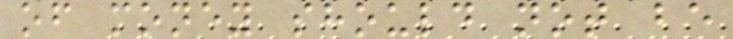of money should not be
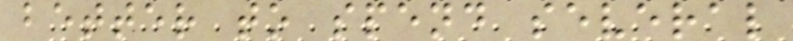better to spend several
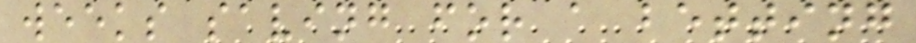weeks saving for a betting
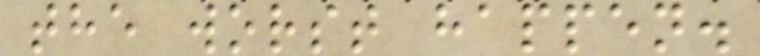the worst happen.
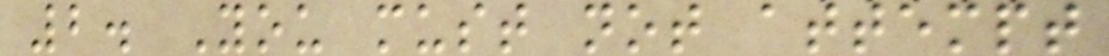2. You must not attempt
